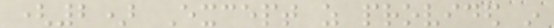(2) Except as provided in
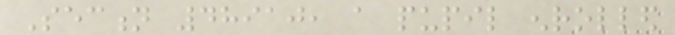Section 48910, a pupil enrolled
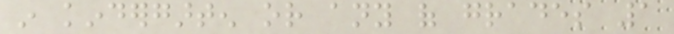in kindergarten or any of grades 1
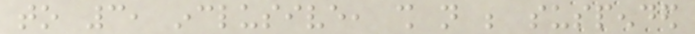to 3, inclusive, shall not be suspended
